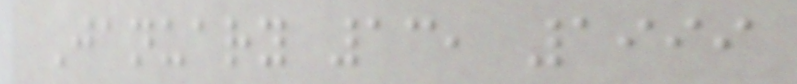January 13, 1999
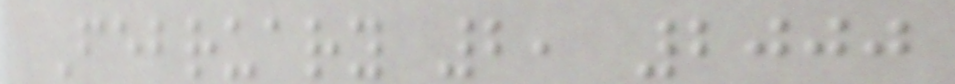February 2, 2000
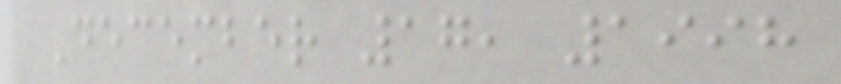December 17, 1998
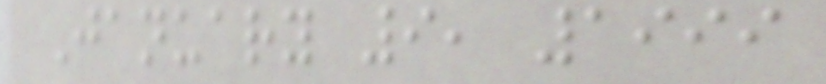January 9, 1999
